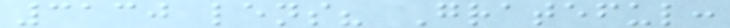3130 lens? Grateful:
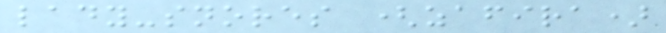lady-snores (zafira)
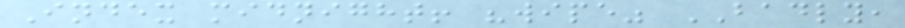Index midnight! "wipe" BADLY,
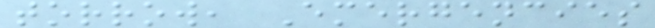torrow, Emergencies
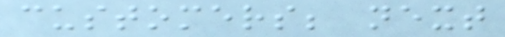customers; next
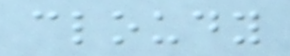cloudy
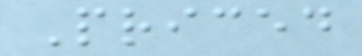Priced
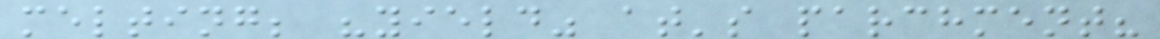melting; "yield" at's parchment?
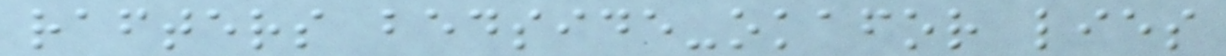rafters bedside-okafor lies
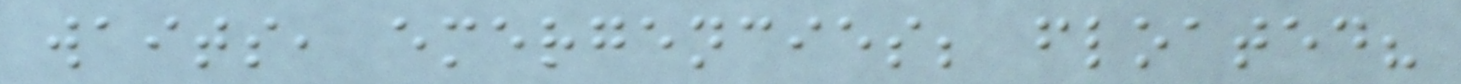waits, emergencies; floated?
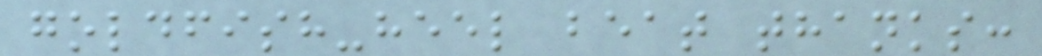goldfish-heel beat thanks:
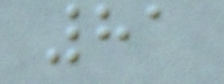81
